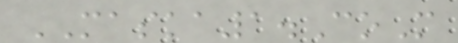MASKA1.CoM
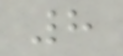8
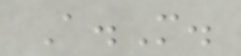A.M.
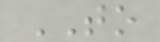TO
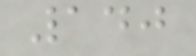140
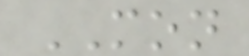MON
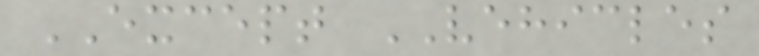EXCEPT VEHICLES
